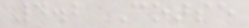4.2 Coarse
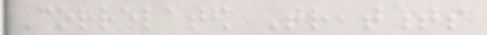Correlated Treatments
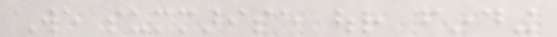We summarise our finding
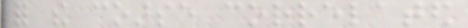for the coarse correlated
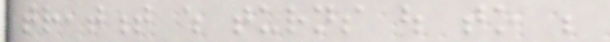treatment which turns out to be
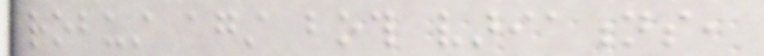robust against both variations,
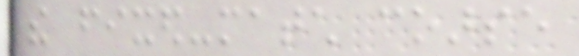the fixed-match coarse
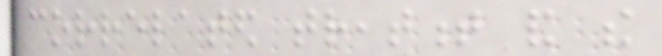correlated treatment and the
